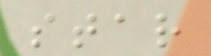star
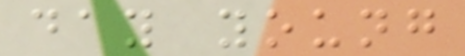day young
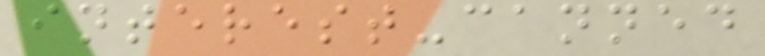interest-canned
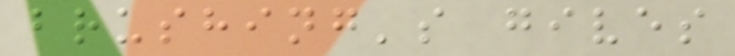brushing's gives
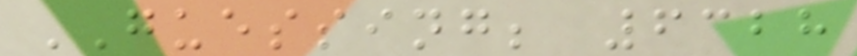GUESSING; 6328
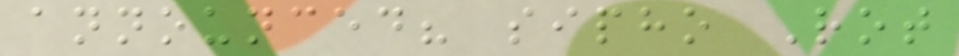announced? sipho Rot
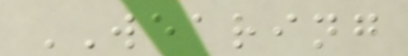WEARING
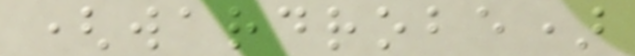(wardrobe)
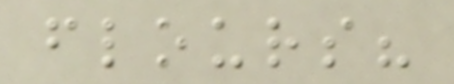flours?
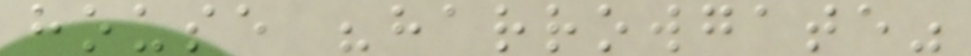house "harrowgate"
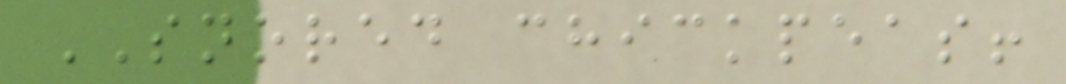SNORED chickpeas!
